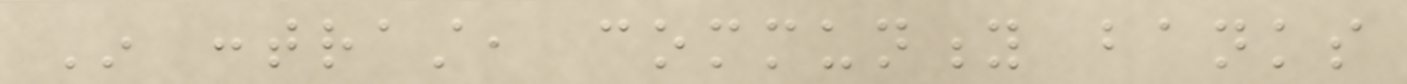In contrast, community banks
